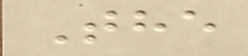The
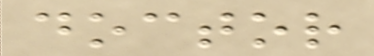doctor
